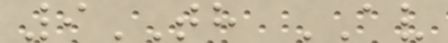9TH AV
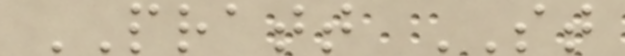PRATT ST
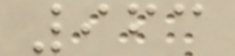963
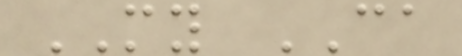MY CA
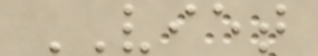VIET
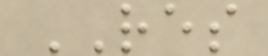RES
